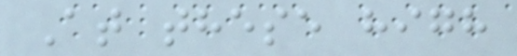At these high
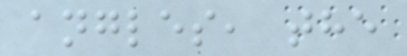angles, the
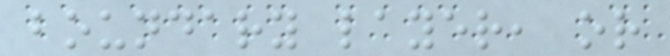boundary layer, or
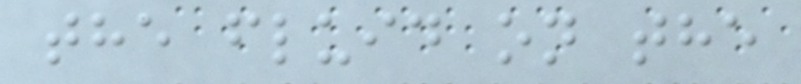the fluid on the
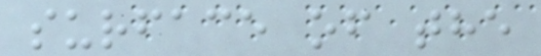surface of the
